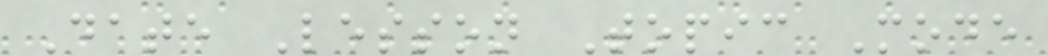Date Lesson Topic Mode
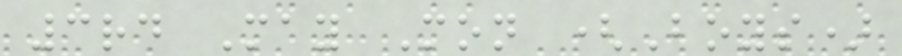3rd May Mon (Boys)
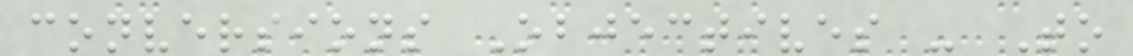conversions Objectives - To
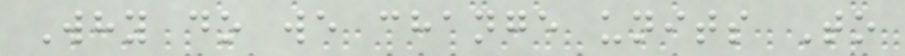Why do we change units To
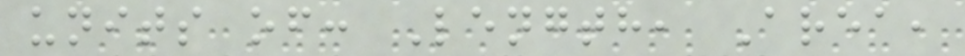units of: Length, Area,
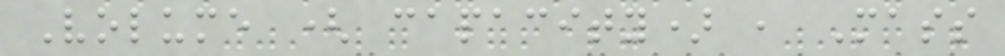Volume ( capacity) , Mass
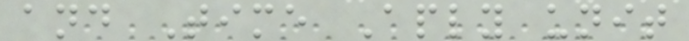and Time Aply unit
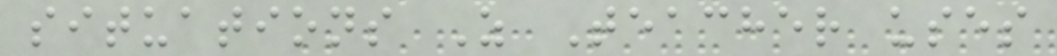situations Z Teacher uses
